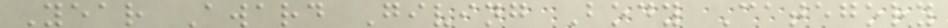Year Award Giving Body Category
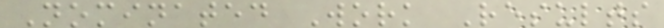Nominated Work Results
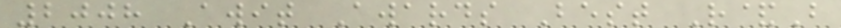2008 Awit Awards Best R&B
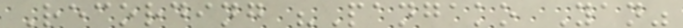Recording "Pangako Yan"
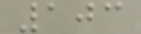103
